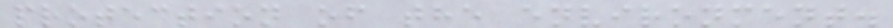protection of the environment.
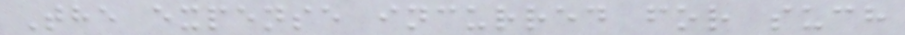The expense incurred for such
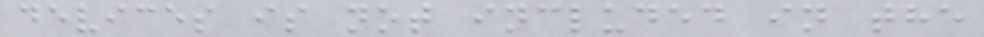devices is not included in the
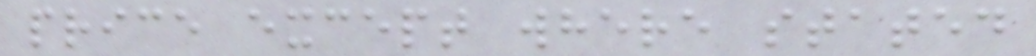price except where stated
